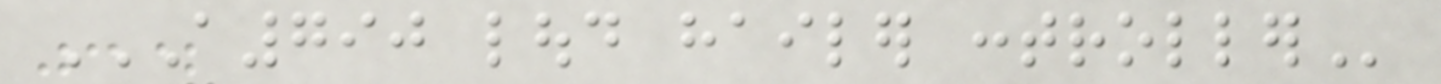A790 LOUD HAILER CONTROLLER
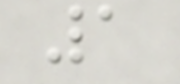1
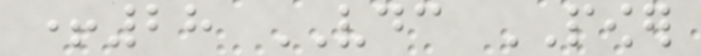+28 VDC POWER
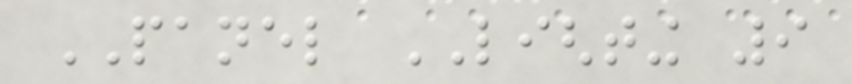PANEL LIGHTING 9
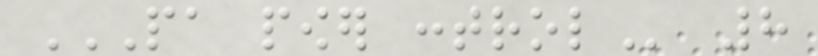PA POWER CONTROL 8
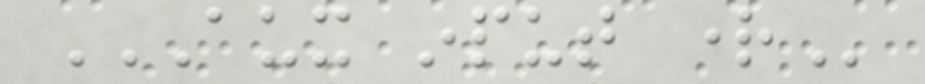AUX INPUT RIGHT
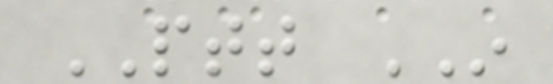PTT IN
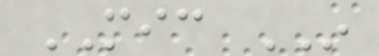MIC IN
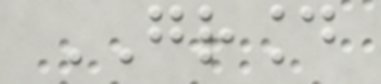GROUND
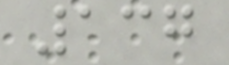137
